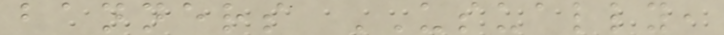banners USUALLY,
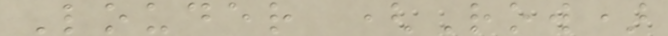Louder (Row)
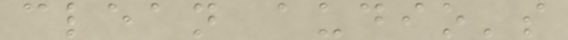clean audio's
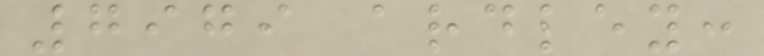7979 ardley:
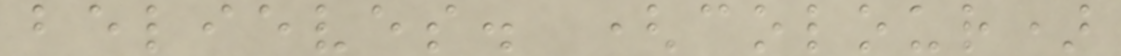believes. (colour)
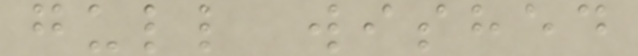gull wished
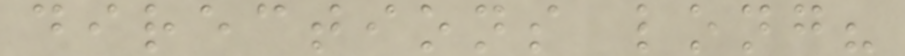directions long?
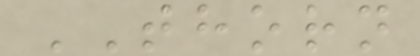THORN
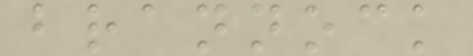brannock
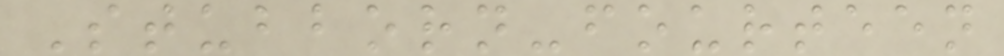Stubborn-fourteen
